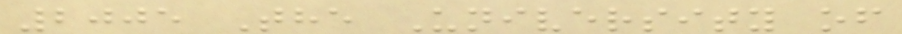2005 The University of
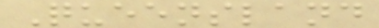Queensland
